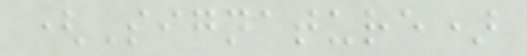(Signature)
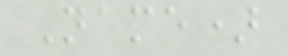Name)
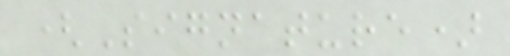(Signature)
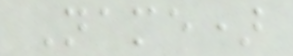Name)
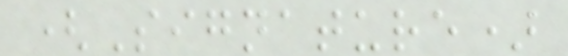(Signature)
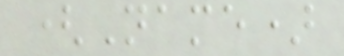(Name)
